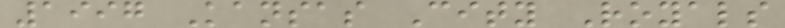1997 Kansas City Royals
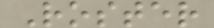Roster
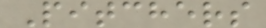Pitchers
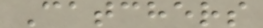Catchers
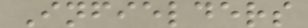Infielders
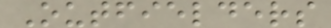Outfielders
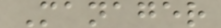Manager
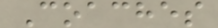Coaches
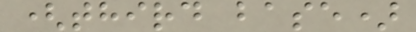(third base)
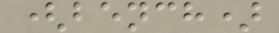(bench)
